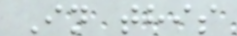In this
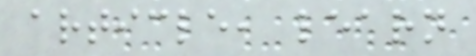article, learn
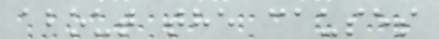about the causes
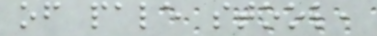of pale stool,
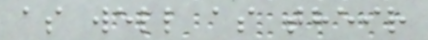as well as their
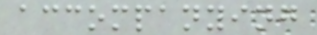accompanying
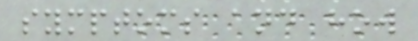symptoms and how
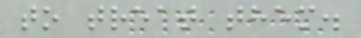to treat them.
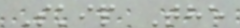Skip The
